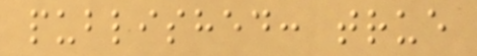published: true
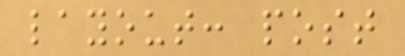layout: post
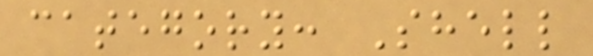category: Shell
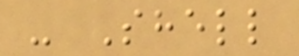- Shell
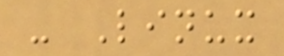- Linux
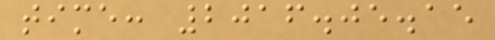time: 2016.05.15
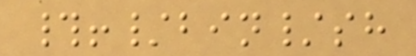#!/bin/sh
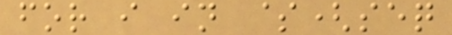for i in $(seq
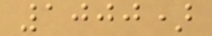1000)
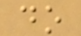do
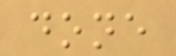done
